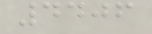4406
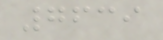7639
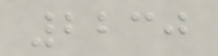2230
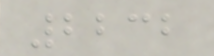2232
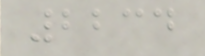2234
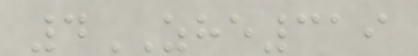4ZHE319
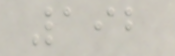192
